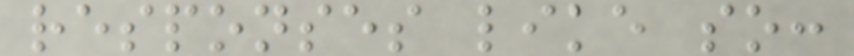responses like so:
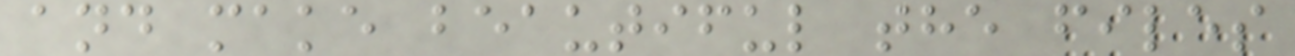and make beautiful the files
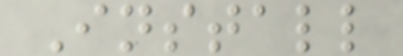Install
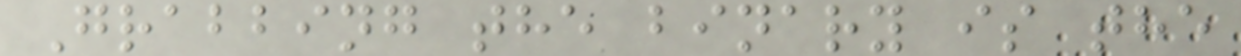Grabbing the binary is the
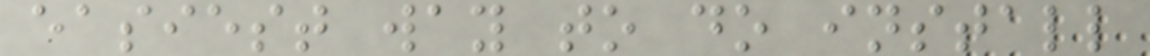easiest way to do install
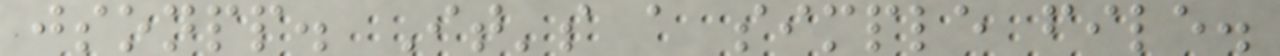jsonpp. It's a simple file.
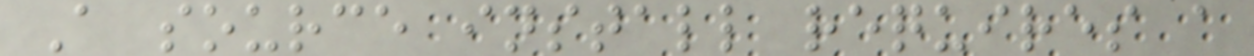A source install requires a
